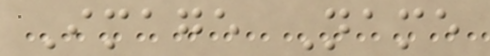Image Name
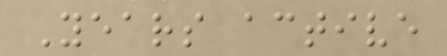Years active
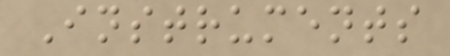Instruments
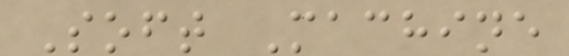Soft Machine
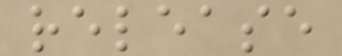release
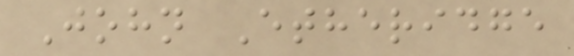John Etheridge
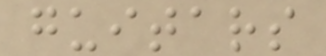guitars
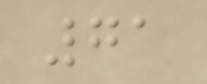71
